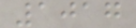1017
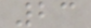23
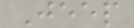Jeep
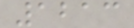1213
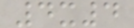4x4
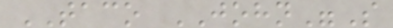TACO JOHN"S
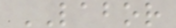LABOR
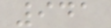941
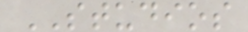STUDIOS
